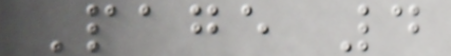Page 4
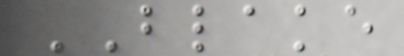BLAKE
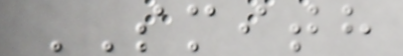SMITH
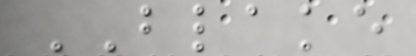BLAKE
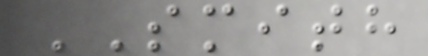SMITH
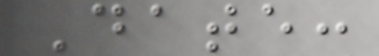Date:
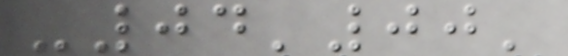-04'00'
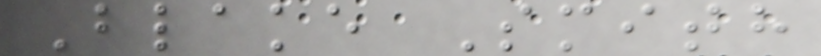Blake Smith
